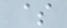$
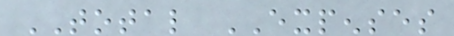TOTAL EXPENSES
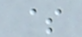$
